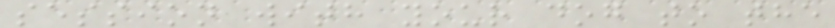session with your dog to the
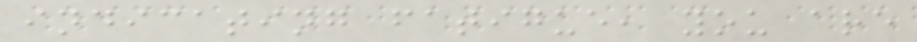indicating fatigue, you are
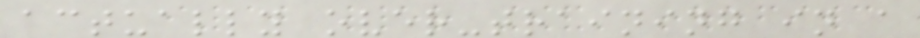actually over-training in a
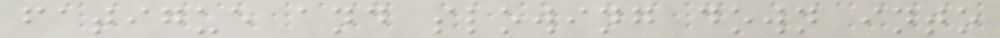fatigue and slowing down into
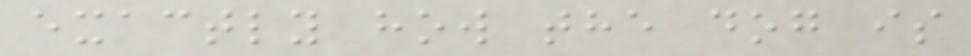exactly how the dog is
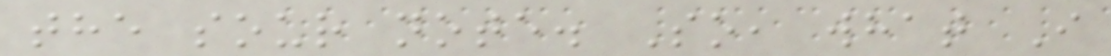the sour note. So, what I
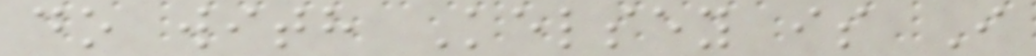do with Kelsey is I
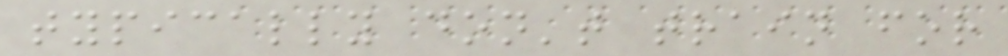typically don't train for
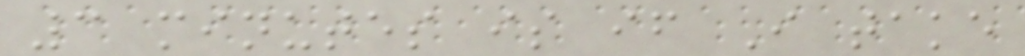3 minutes is if I take
